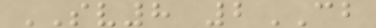SV8 2CB
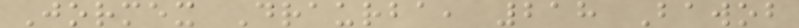Jormex Draurba, 218 Bawob
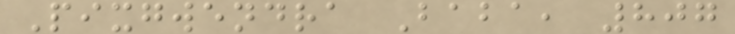Pixgwendra Baba, 807
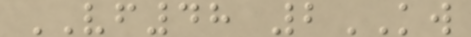VF48 2KW
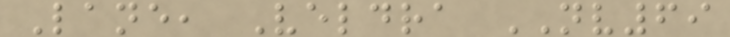Lane, Veldra NV69
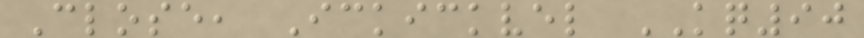Close, Ickickvel KQ90
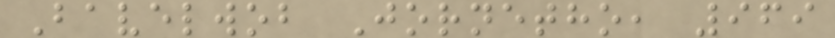Bavelwob Jornetho, 969
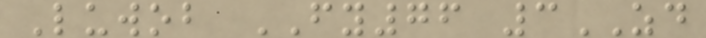Luwob FY76 3ZD
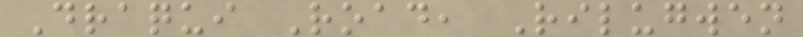Draqui Road, Rilugwen
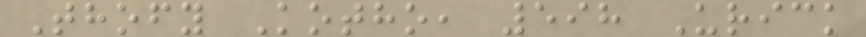Thofy Kotho, 598 Urick
